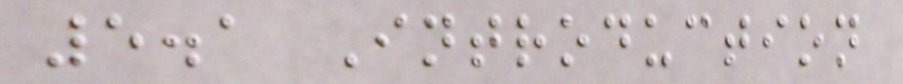5.1 Introduction
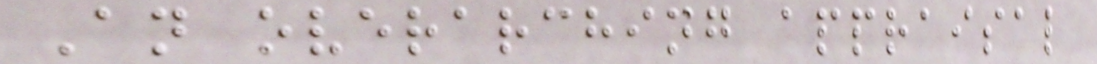An overarching appraisal
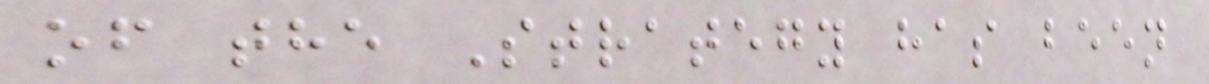of the Strategy has been
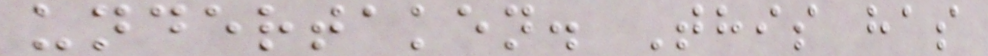undertaken. This has
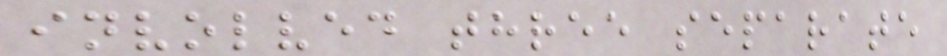involved three separate
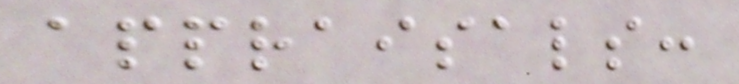appraisals:
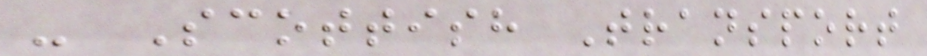- Scottish Transport
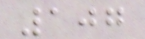107
